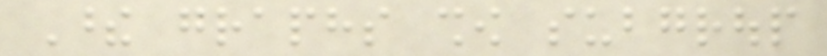These graphs show subgroup
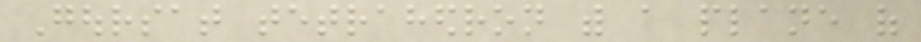Goursat tetrahedron with a plane of
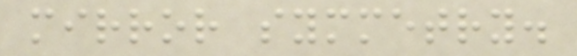mirror symmetry.
